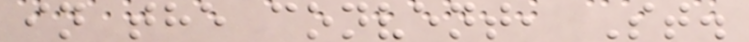in the convent, St.
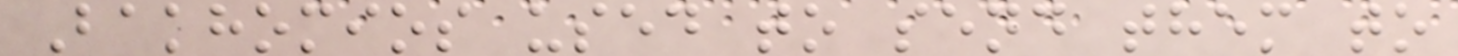Bakhomios used to send them to
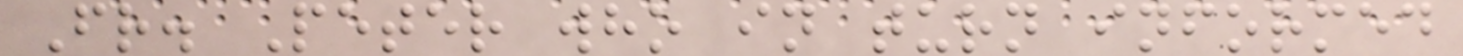Fr. Peter who in turn informed
